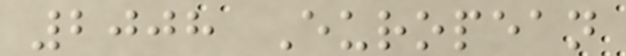2008 European
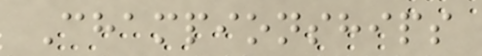Championships
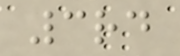3rd
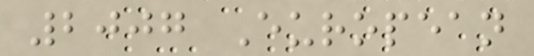2007 European
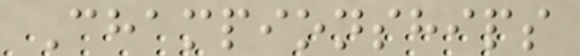Championships
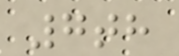7th
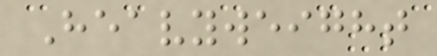Heavyweight
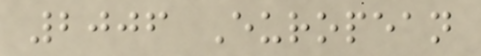2006 European
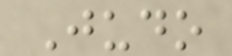Judo
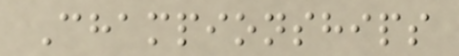Championships
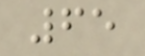65
